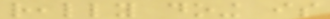really doing is
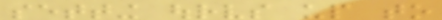setting ourselves up to
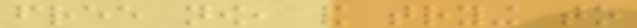free now, and trying to
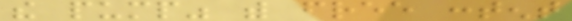the pump" with free content
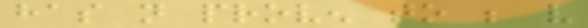has not proven to be very
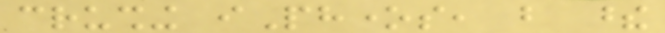crushing iPhones, but these
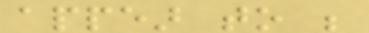appear to be
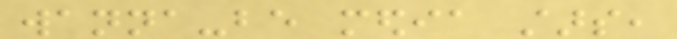wanna-be media stars,
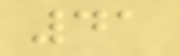41
